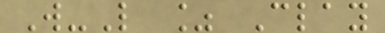W-L % Clay
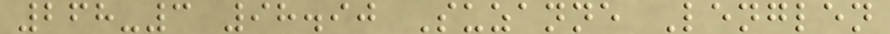268-3 98.90 Suzanne Lenglen
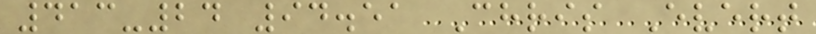413-24 94.51 Chris Evert
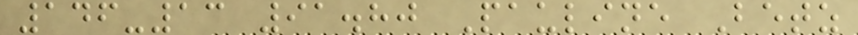146-13 91.80 Pauline Betz
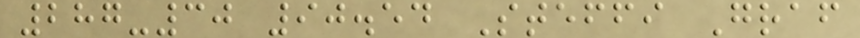287-30 90.54 Steffi Graf
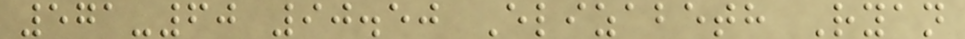571-60 90.50 Elizabeth Ryan
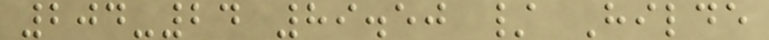204-24 89.50 / Hilde
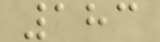183
